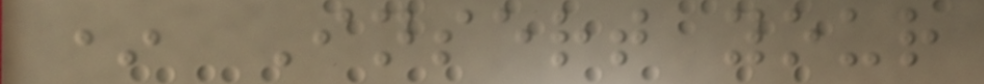* Insert your
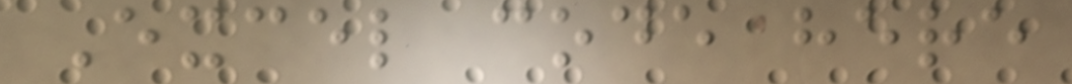Excel code here
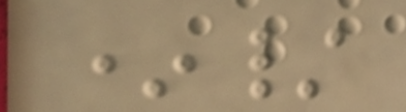*/
